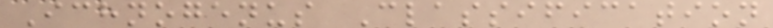Ichnogenus Classification
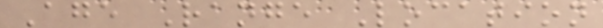Age Range Location
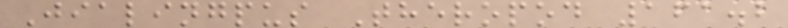Jialingpus Theropod 161.2
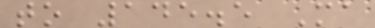to 145.5 Ma
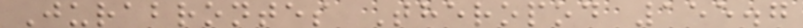Jurabrontes Theropod 155.7
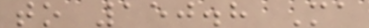to 150.8 Ma
